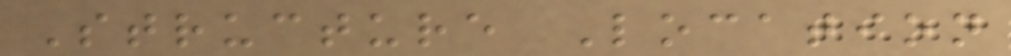Structure Location
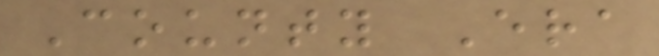County Era
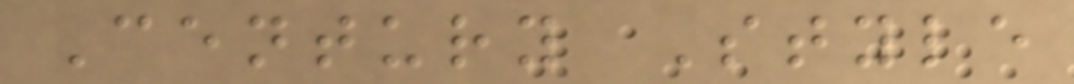Century Style
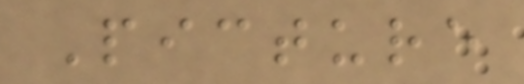Picture
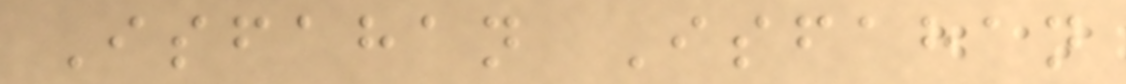Isfahan Isfahan
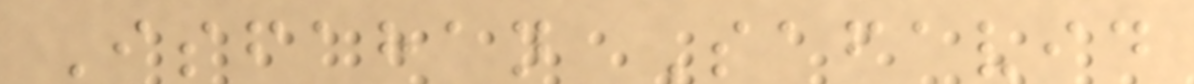Isfahan Safavid
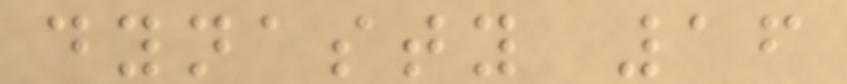dynasty 16
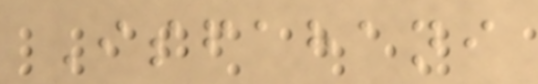Isfahani
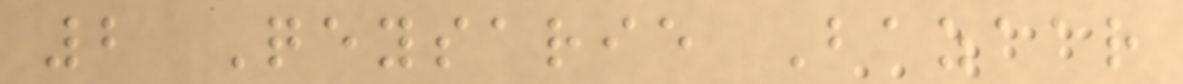2 Qeysarie Bazaar
